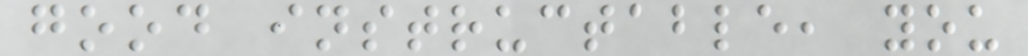good instructable, you
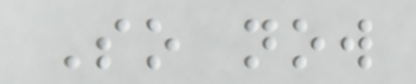So now
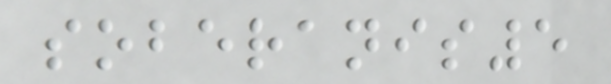soberanis5
